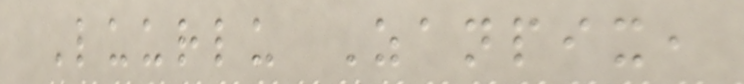Luurlu Zanpix,
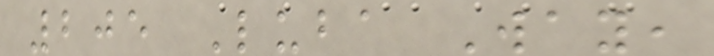205 Luba Way,
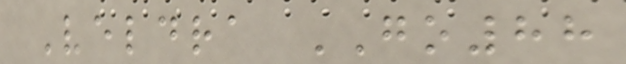Veldra GO88
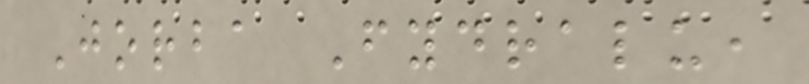Jorba Fydralu,
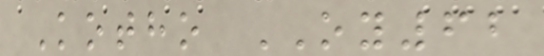Kotho OY62
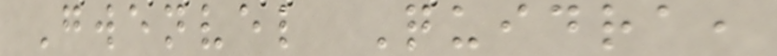Gwenvel Quidra,
